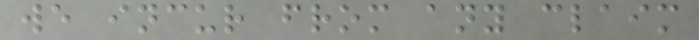we incur from any claim
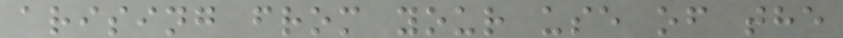arising from your use of the
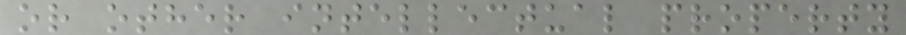or other intellectual property
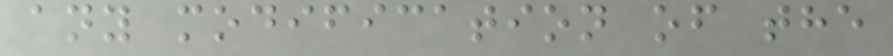any modification of the
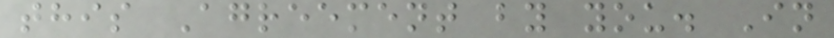this Agreement by you. In
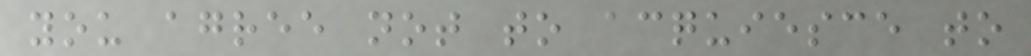you agree not to acquiesce to
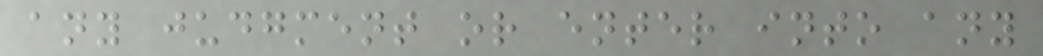any judgment or enter into any
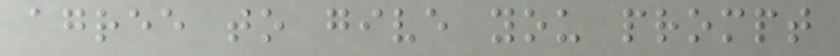agree to give you prompt
